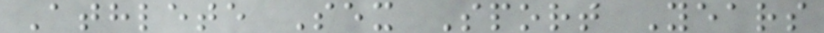Athlete Sex Sport Years
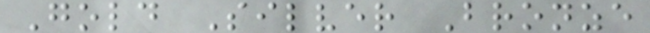Gold Silver Bronze
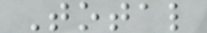Total
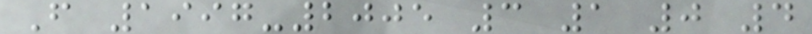F 1997-2005 3 1 0 4
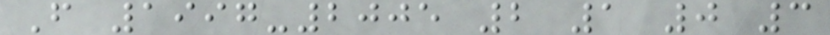F 1997-2005 2 1 0 3
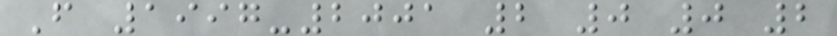F 1997-2001 2 0 0 2
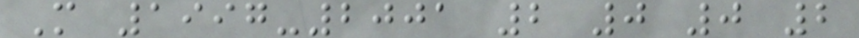M 1997-2001 2 0 0 2
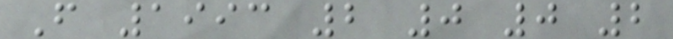F 1993 2 0 0 2
